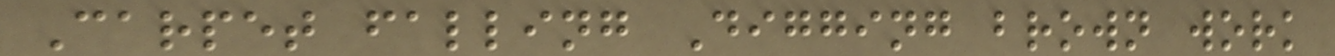Carpet falling Digging brown work
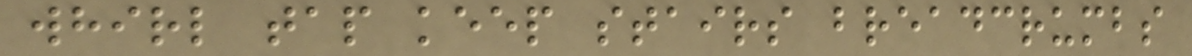whirl tap keep stairs breadcrumbs
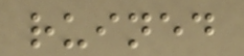ruined
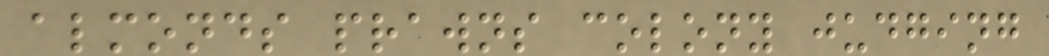almonds prawns colony judging
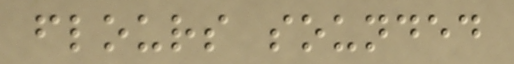flours sounded
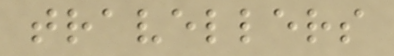travellers
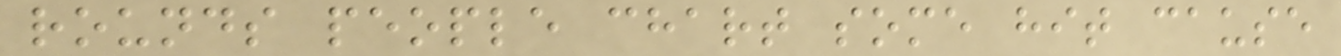rounds people chart some hit cause
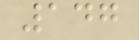147
